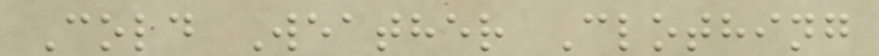Cold Weather Clothing
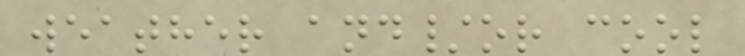weather and/or cool
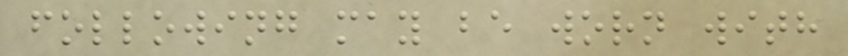following may be worn with
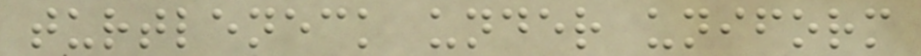turtleneck under uniform
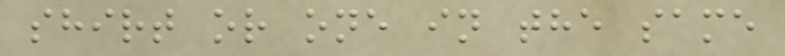shirt or one in the same
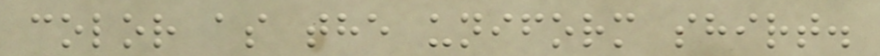color as the uniform shirt.
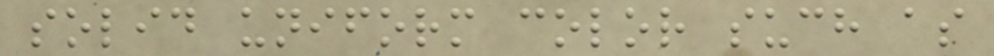solid uniform color such as
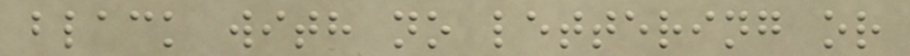black with no lettering or
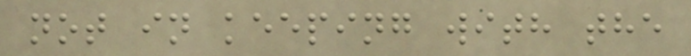not in keeping with the
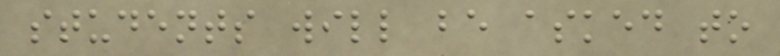students will be asked to
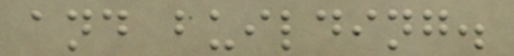and building.
